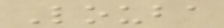Louba
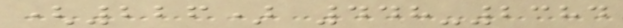(226) 448-2384
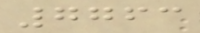7763
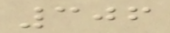306
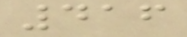416
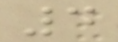4
